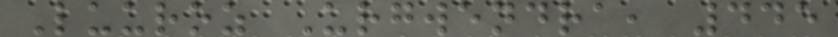Luuroz Urgwendra, 445
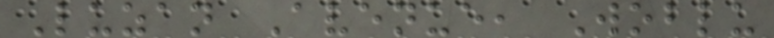Luzan Avenue, Woblu
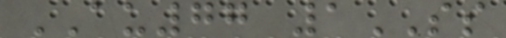AU77 1SS
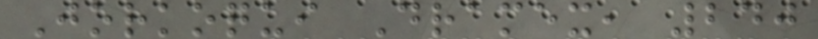Jorkoqui Dramex, 240
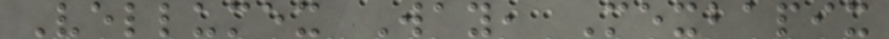Vellumex Way, Mexbapix
